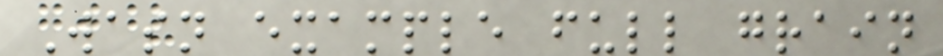Wasn example full grain
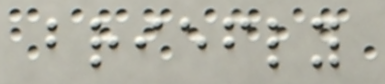briefly
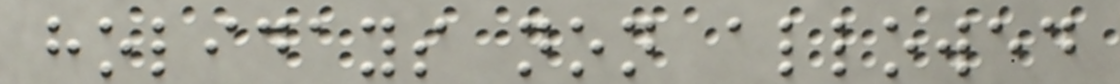holidays non allowed
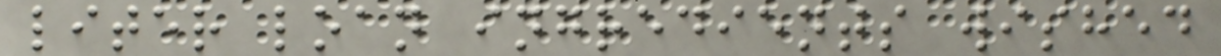liter loan ingredients wished
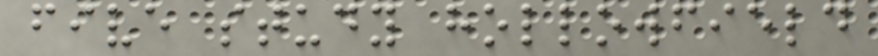five study hollowfield
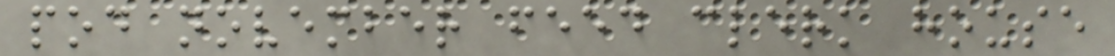pod november feed clerk house
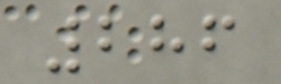286
